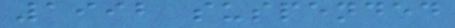1992 suspended
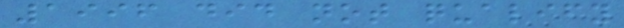1996 did not qualify
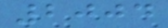2004
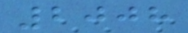2008
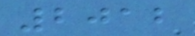2012
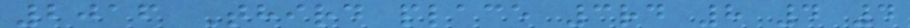2016 Third place 3rd 8 4 4
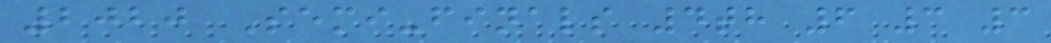2020 Semi-finals 4th 6 3 3
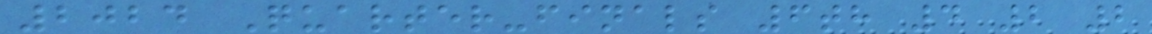2024 Quarter-finals 6th 4 2 2
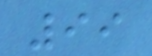99
